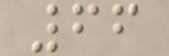66
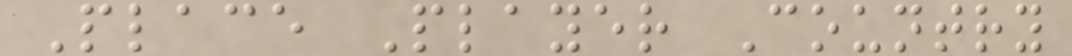Place Player Country
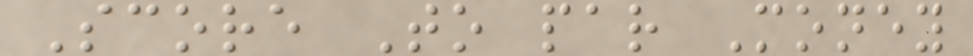Score To par Money
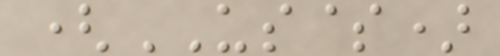(US$)
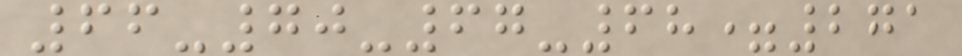66-70-67-68=271
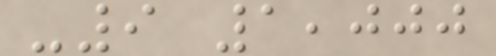-9 1,000
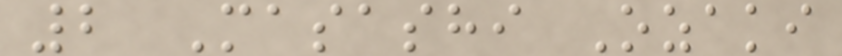2 Masashi Ozaki
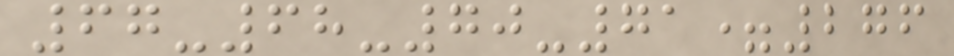67-68-70-71=276
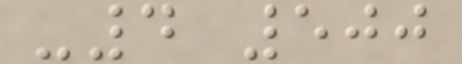-4 500
